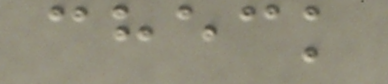check
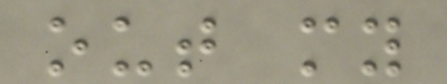out my
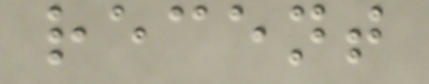recent
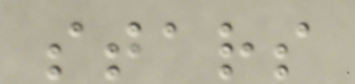stars
